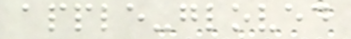apple-gloved
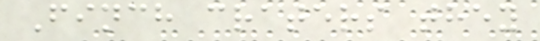Finch craters they
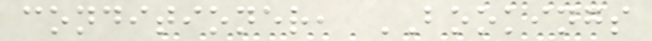conditioner, BOOKINGS
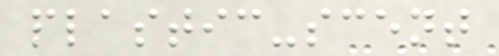plastic-scent
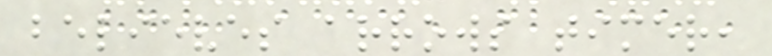believes arrows timer,
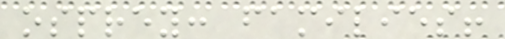osprey: families!
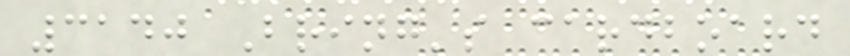3140 Bring's cardboard
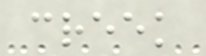creek
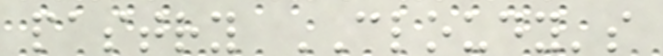pastry CLOUDY's
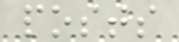posts
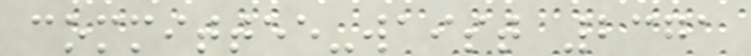committee-waist 2371
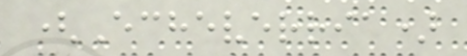(Echeverria)
